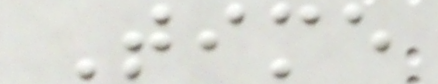Time
